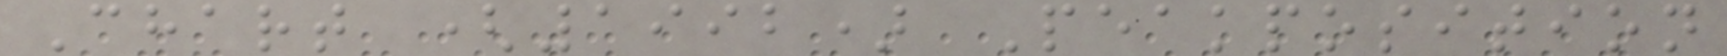Chart (1992) Peakposition
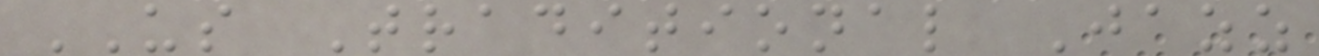US Traditional Jazz
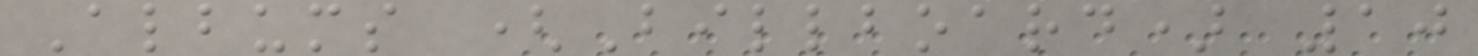Albums (Billboard) 10
